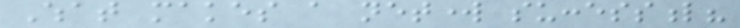What makes a network successful?
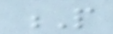P
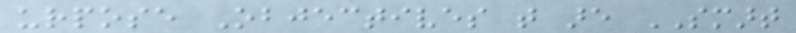urpose Objectives that are SMART
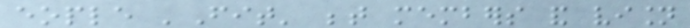eople 'Fit' between members and vision
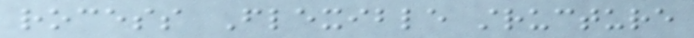rocess Flexible structure
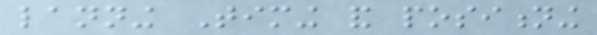lanning Timing and positioning
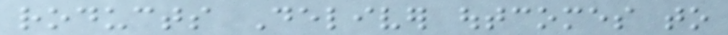roducts Deliver outcomes to
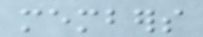members
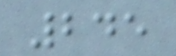245
